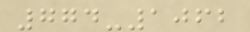774-1062
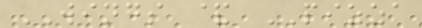WINGS & PIZZA
